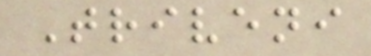Triveni
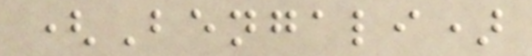(Bengali)
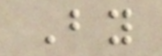By
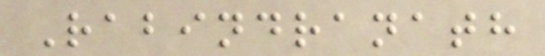Rabindranath
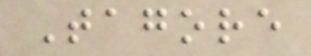Tagore
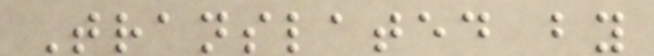Translated by
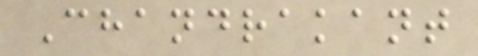Chandrakant
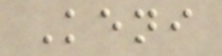Keni
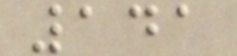141
